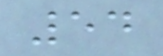54
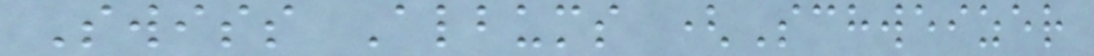Swiss Albums (Schweizer
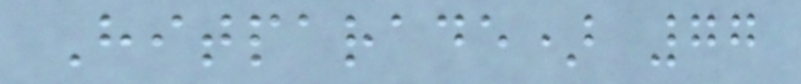Hitparade) 77
